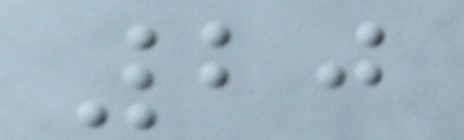20
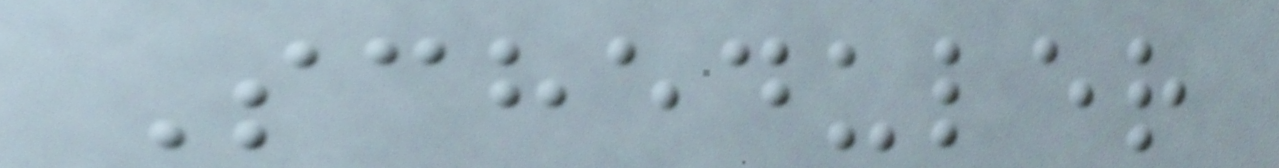Scheduler
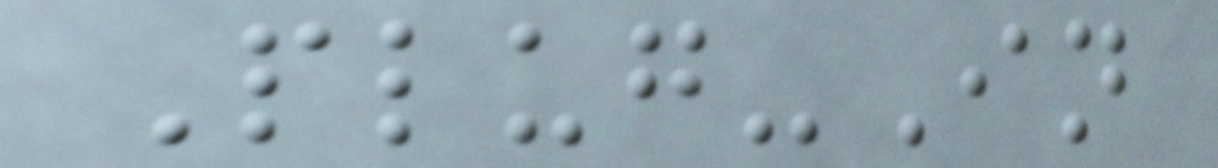Plug-In
